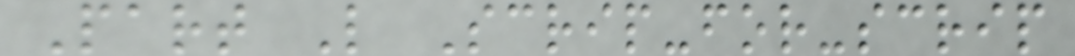Part L Scrip-for-scrip
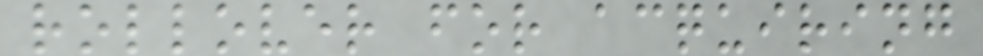rollover for acquiring
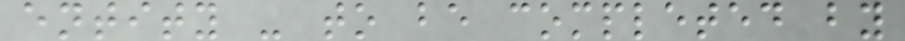entity - to be completed by
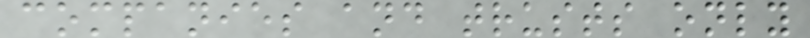companies and trusts only
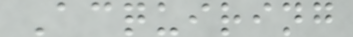Acquiring
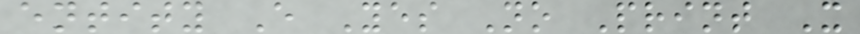entity E Yes No Print X
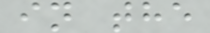in the
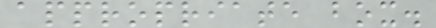appropriate box.
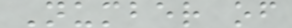Number of
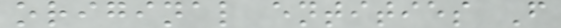original entities F
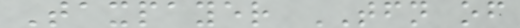Taxpayer TFN of
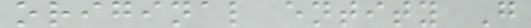original entity G
